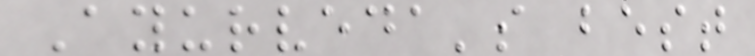Ayurveda's best
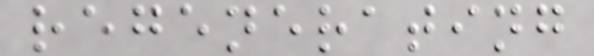regenerating
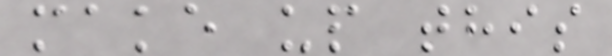make up this
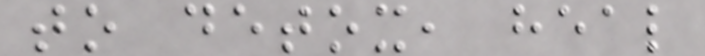to detox, heal
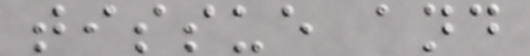tissue and
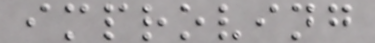improving
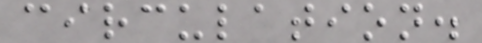circulation.
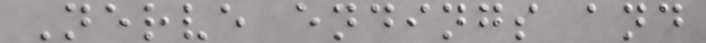Nerve endings and
